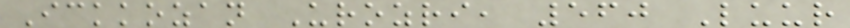Ickkozan Urozri, 560 Luur
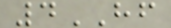4HF
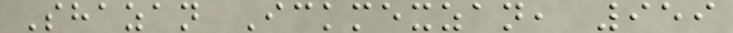Shazan Ickmexzan, 959
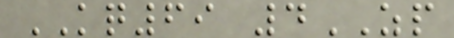KQ69 4ZP
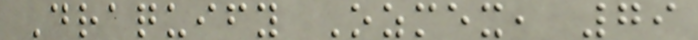Draquify Ozmex, 79
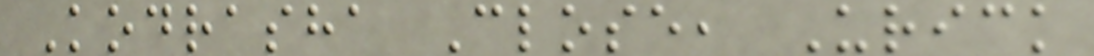Kodrasha Close, Urick
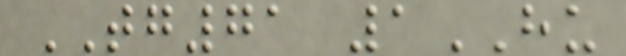TG71 1HU
